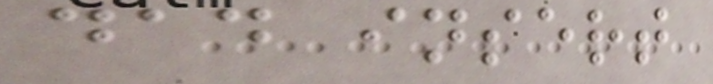dad insert
